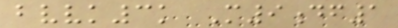bvvk3k M9df1
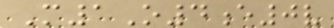M1O4e0v
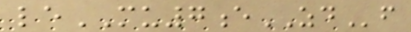leMU7eZDf
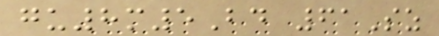gu8m5Bd 61Sz
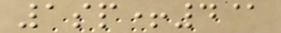1sp+4@
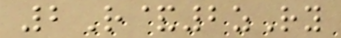2R&2zRy
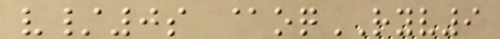v/0s @oqRYV9
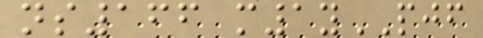ns166 m1yPJF
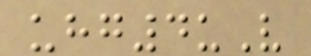uhg4uV
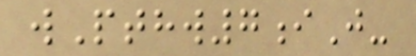wPthw7iJ-
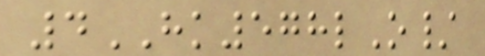4HK578lO/
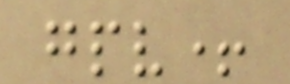gpv+
